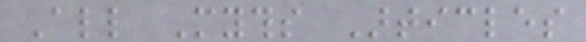All Myths Articles
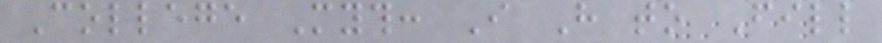College Myth: I Have to Fill
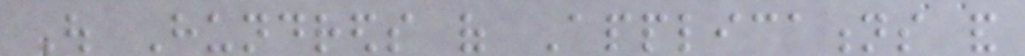Out Hundreds of Applications and
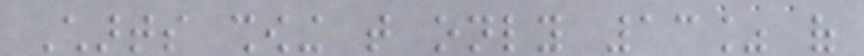Charts showing that only 13% of
